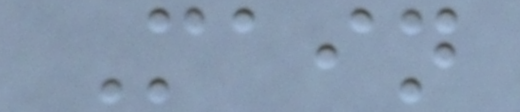Main
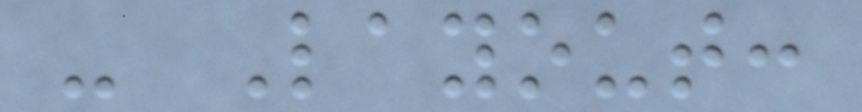- Layout:
